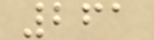261
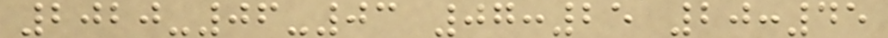2020-06-03 07:25 20:45
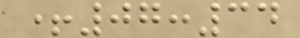+07:34
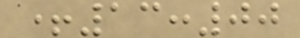+13:00
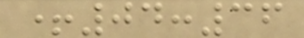+04:36
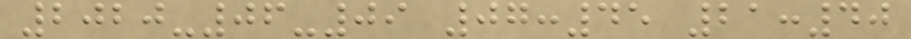2020-06-09 07:45 21:40
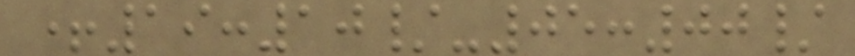+19:10/-05:00/
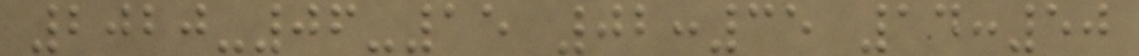2020-06-15 02:35 14:50
